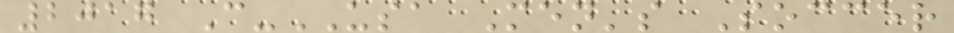2017 C-USA Men's Soccer
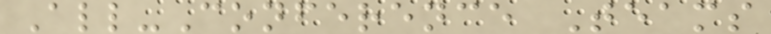All-Conference Teams
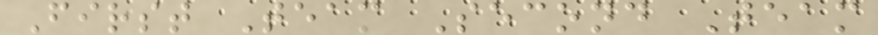First Team Second Team
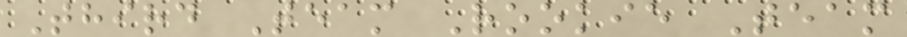Third Team Rookie Team
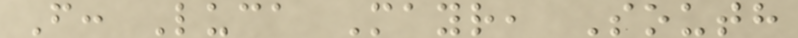F: Luca Mayr, South
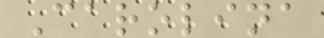Carolina
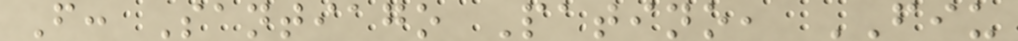F: Santiago Patino, FIU
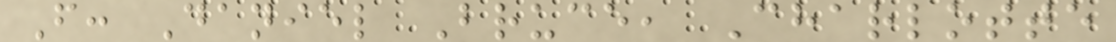F: Daniel Bruce, Charlotte
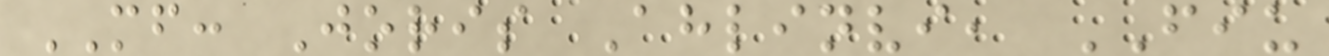MF: Joris Ahlinvi, FIU
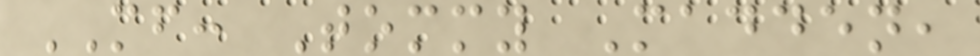MF: Tommy Madden,
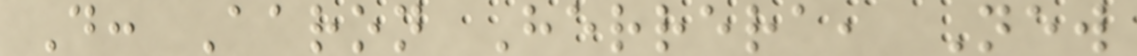D: Aaron Herrera, New
